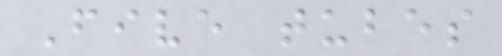Five tubes
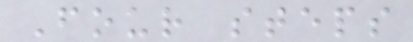Four steps
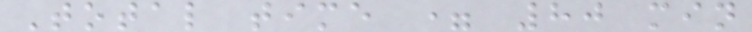Total time = 80 min
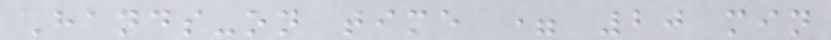Hands-on time = 20 min
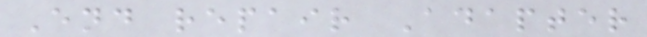End repair Adapter
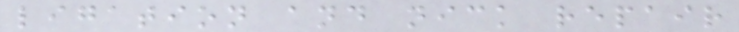ligation and nick repair
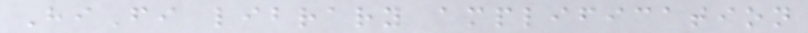HiFi library amplification
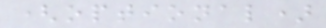(optional)
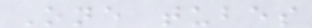One tubes
